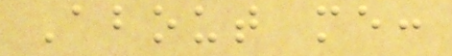About me:
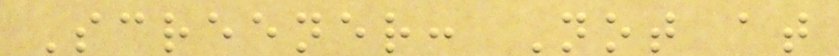Screener: Not at
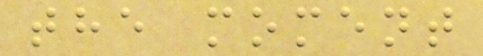the moment
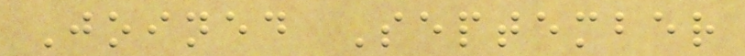Joined September
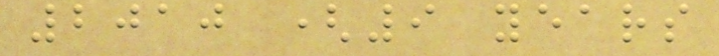2010 (9 years
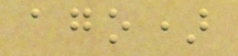ago)
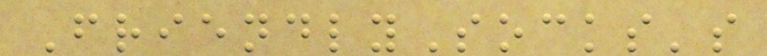FriendlySocks's
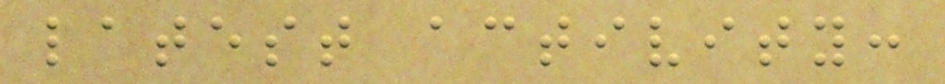latest activity:
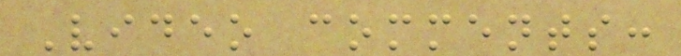Video comments:
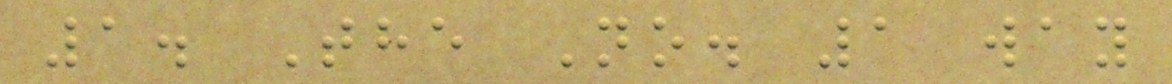1. The No. 1 way
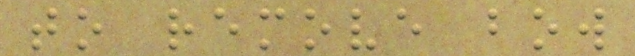to remove bow
